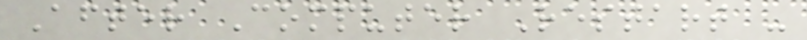After Computer Restart -
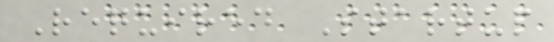Required Startup
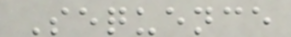Sequence
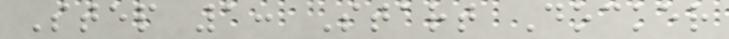Step 1: Start Docker
